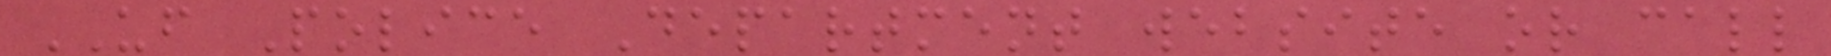UF Police Department website or call
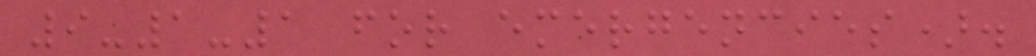9-1-1 for emergencies).
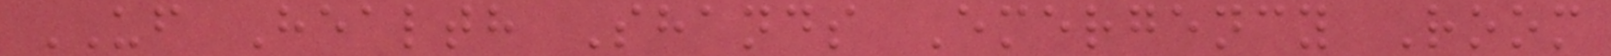UF Health Shands Emergency Room
